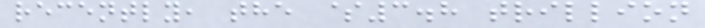recently, the $3.8 trillion
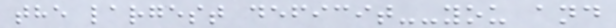the largest deficit--you and
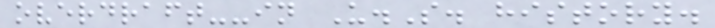overdraft--in U.S. history.
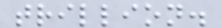trillion.
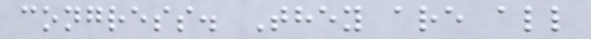congress. They are all
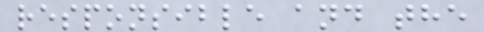responsible and the
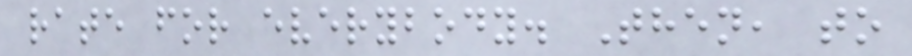rate for everybody. Then, to
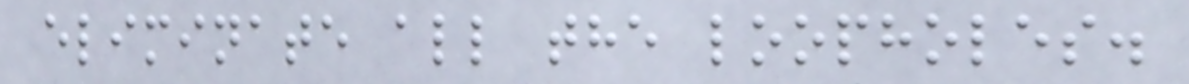eliminate all the loopholes.
